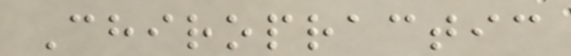Chiropractic
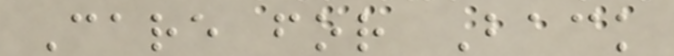Care for Back
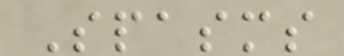Spasms
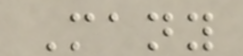Many
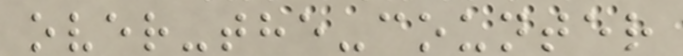over-the-counter
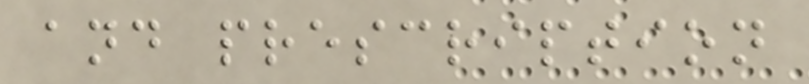and prescription
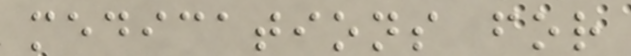medications for
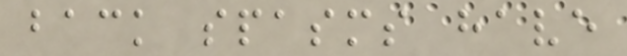back spasms have
